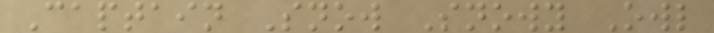Captain Snow Snowy Owl
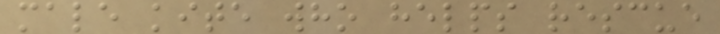male kite who helps rescue
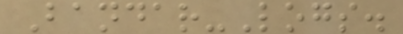Bandar-Logs.
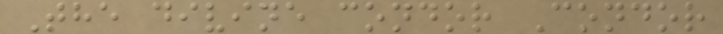The divine condor Condor
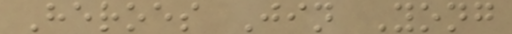Heroes Jin Yong
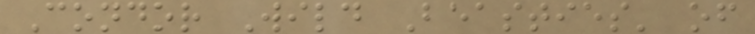Condor Wild Beasties' of
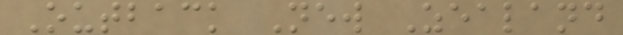Outback New Zealand
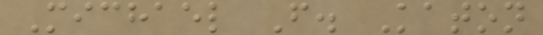Michael F. Katon
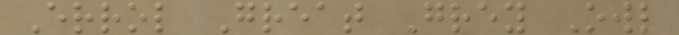Errol Great Grey Owl
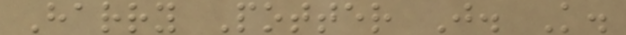Harry Potter J. K.
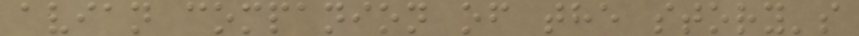avian companion of the story's
